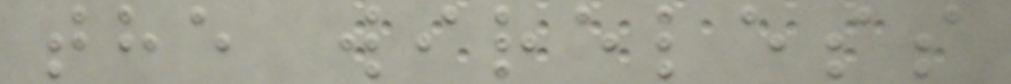the wireless
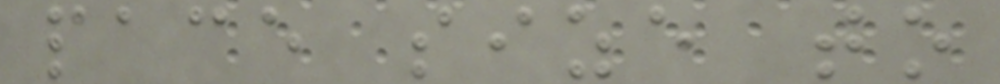pace size to
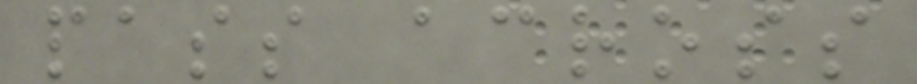pass across
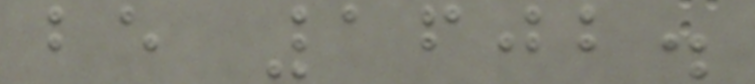be 1602.
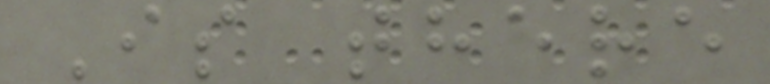Is there
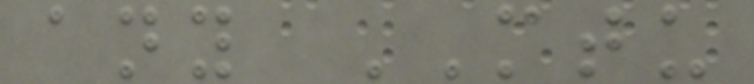any MTU
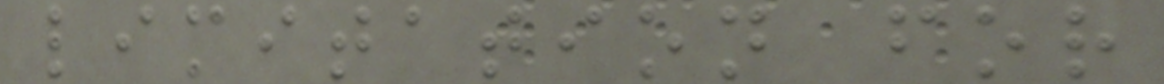limitation for
